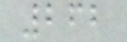262
